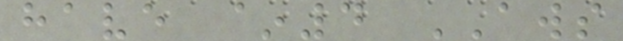have ~4 AWS
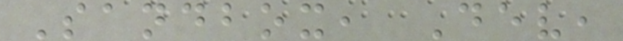Sandbox, Dev,
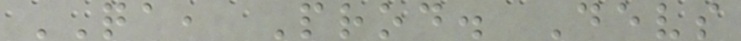QA, Prod. Devs
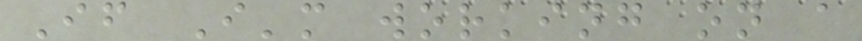If I'm working on a
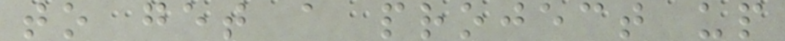to get a project up
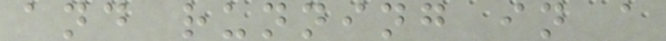and running in a
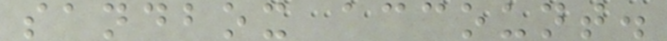sandbox account.
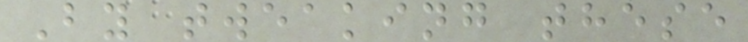By tweaking these
